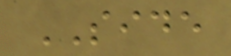SIDE
